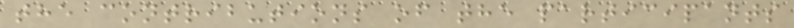the contributions of the participants
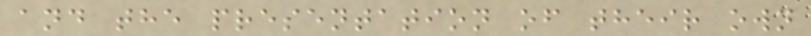and the presentation of their own
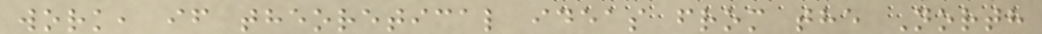work, if theoretical ideas from the North
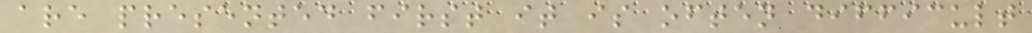are presented first it is often difficult
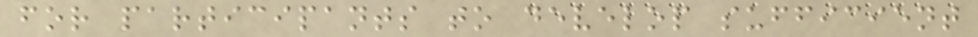for participants to develop sufficient
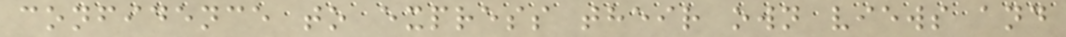confidence to express their own views and
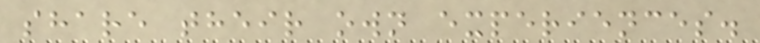share their own experiences.
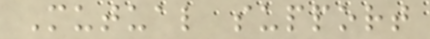Mutual support
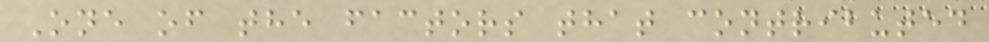One of the factors that contributed
